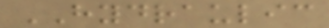HYDRAULIC
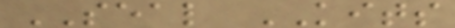SEAL KITS
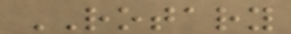ROTARY
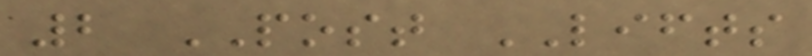2 POST LIFTS
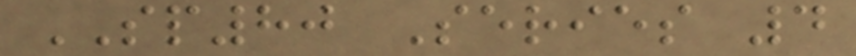SP80 Series 4
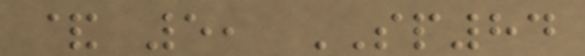& 5, SP84
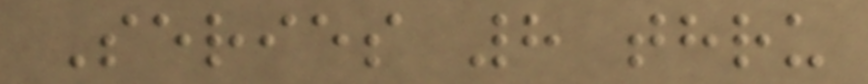Series 8 thru
